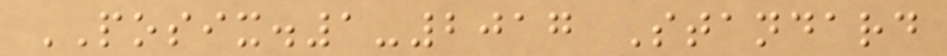POSIX.1-2017 Standard
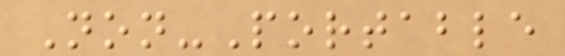Non-Portable
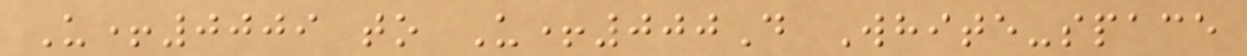U+0009 to U+000D White-space
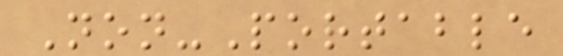Non-Portable
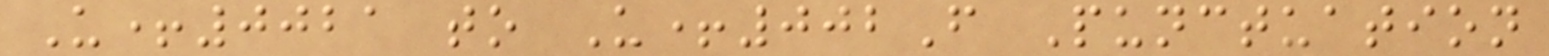U+0021 to U+002F Punctuation
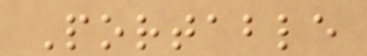Portable
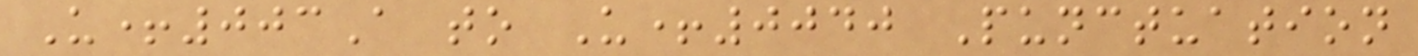U+003A to U+0040 Punctuation
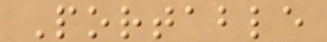Portable
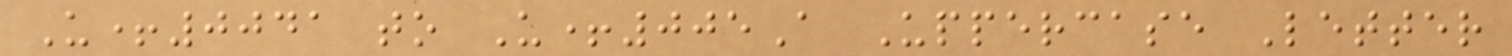U+0041 to U+005A Uppercase Letter
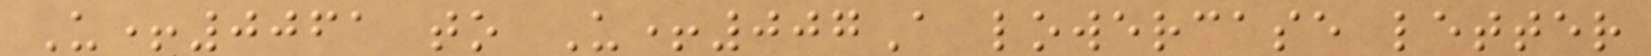U+0061 to U+007A lowercase letter
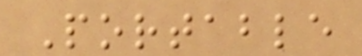Portable
